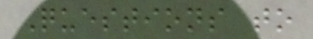Questions to
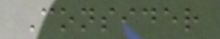Consider
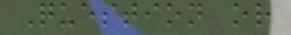Question or
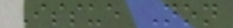Issue Non
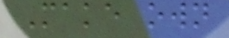Make own
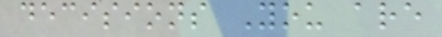decisions You are
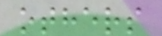others
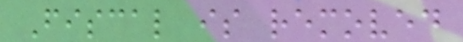Fiscal is removed
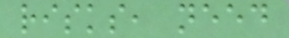risks, need
